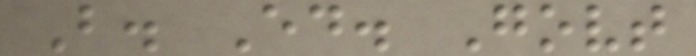B. Ed. Govt
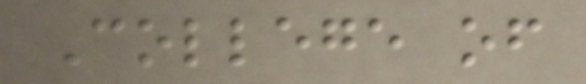College of
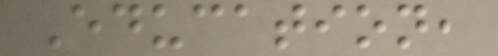Education,
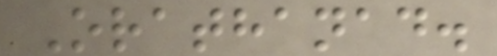Orathanad.
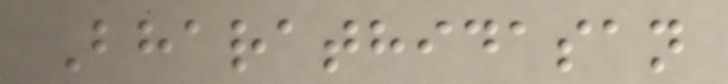Bharathidasan
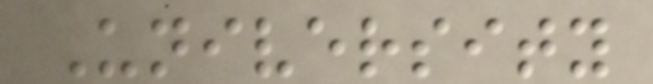University
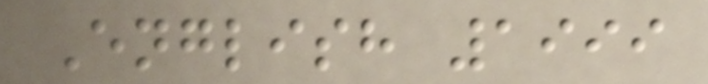English 1999
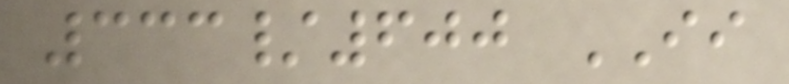333/600 II
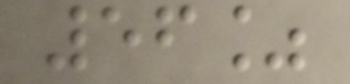56%
